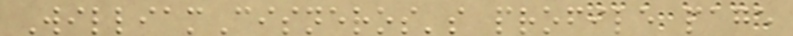WilliamCisneros's profile page
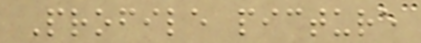Profile picture
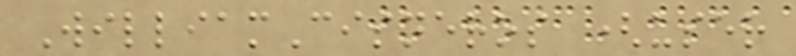WilliamCisneros (user
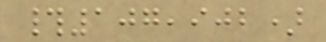#107,902)
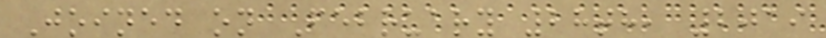Joined on February 28th, 2019
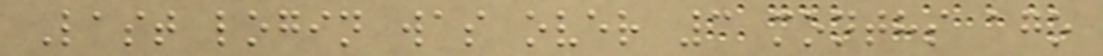Last login was over 3 months ago
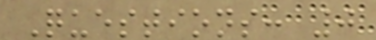Questions: 0
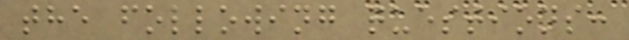the following questions:
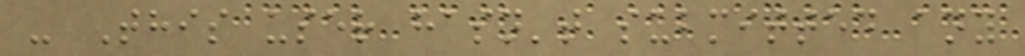- This user hasn't submitted any
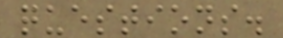questions.
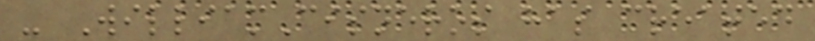- WilliamCisneros has created
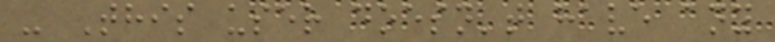- This user doesn't have any
